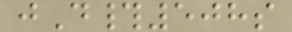jD#508s
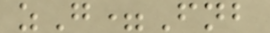zG=Fnb
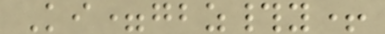Ki=gbz#y+
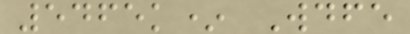5465k* Wdfe
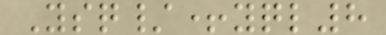Ysq/+yql8
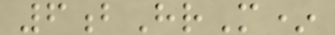6bHrM*
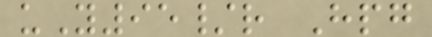uY95/r Hpg
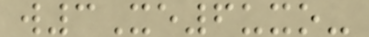w3Xe6uxo-
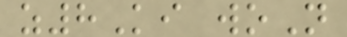z8Ki woN
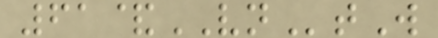61&VNtW
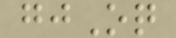gjOq
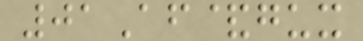01Af&gux
